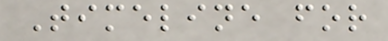Timeline for
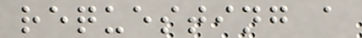requesting a
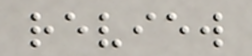review
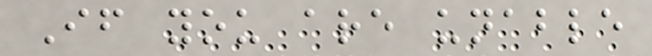If you are unable
